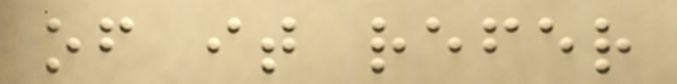of it refer
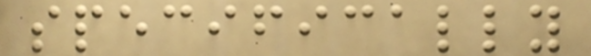specifically
